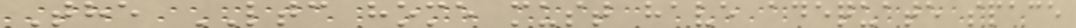The LTC home must have adequate space
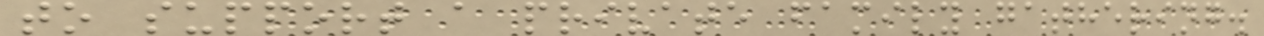to support a private family gathering.
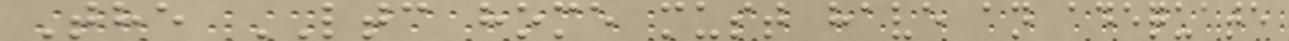The LTC home must have an adequate
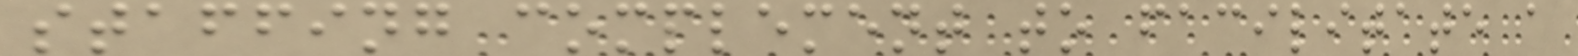staffing complement to facilitate a
